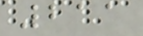211
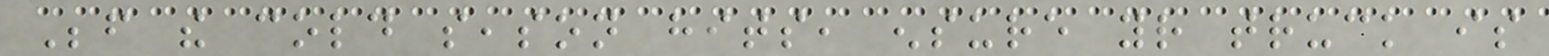Before the cold season hits, ensure your truck is
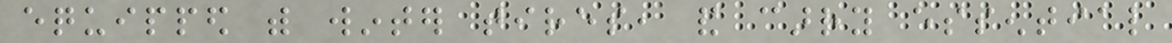equipped with winter tires, and carry essential
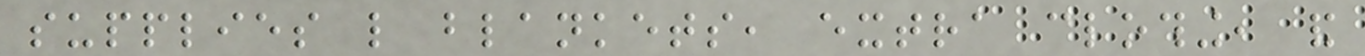supplies like blankets, extra clothing, and
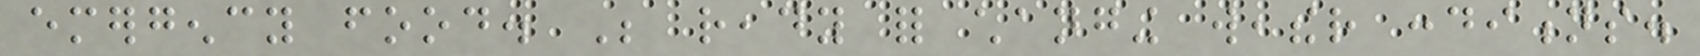emergency food. Be ready for changing weather conditions.
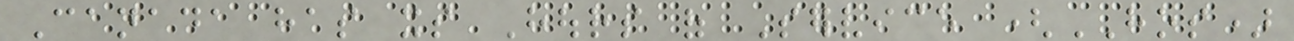Canada has its Hours of Service (HOS)
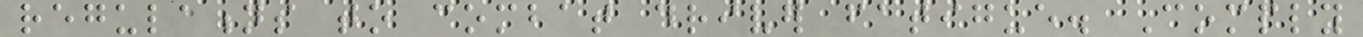regulations to combat driver fatigue. Comply
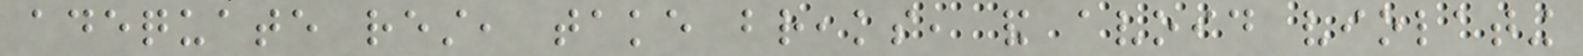adequate rest, take breaks, and avoid violating
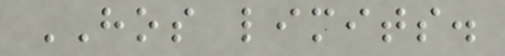HOS limits.
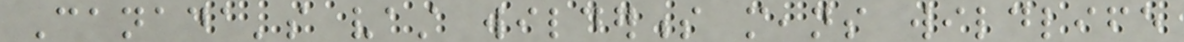Canada's vast wilderness means wildlife
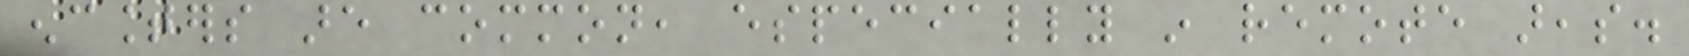encounters are common, especially in remote areas.
